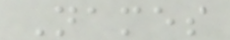Names
